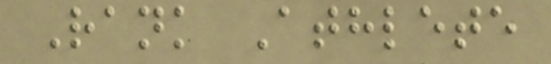Rank Athlete
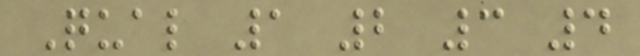Qual 1 2 3 4
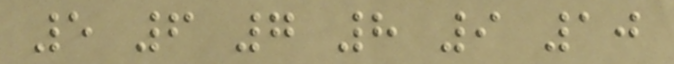5 6 7 8 9 10
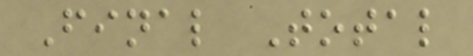Final Total
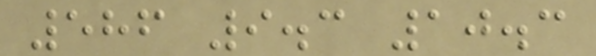586 9.3 10.3
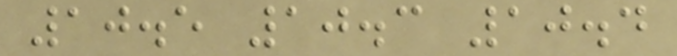10.5 10.3 10.4
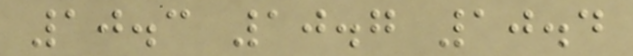10.3 10.7 10.4
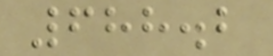688.2
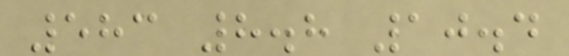583 8.8 10.4
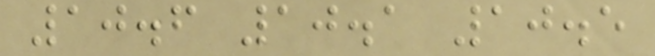10.6 10.1 10.5
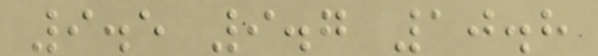9.5 9.7 10.8
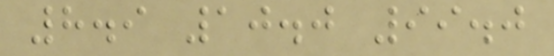8.9 10.0 99.0
